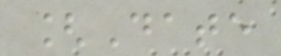[Date
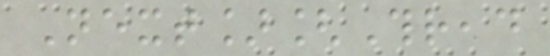Next][Thread
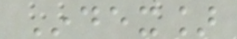Index]
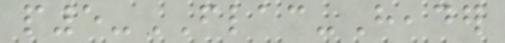p5-FLAC-Header
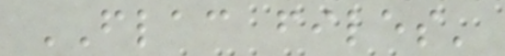FLAC files'
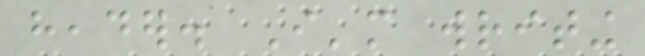header. I'm writing
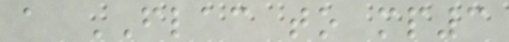a FLAC to mp3
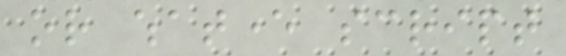or whatever script
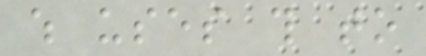which uses this to
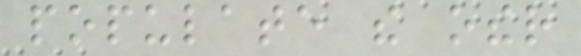populate the other
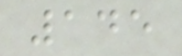145
